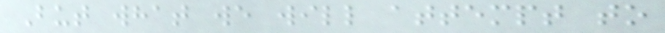But what we will attempt to
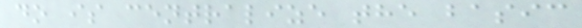do is centralize the basic
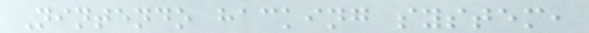Nintendo hacking system,
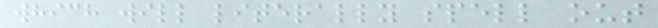which will literally spell out
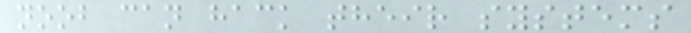noob can hack their systems
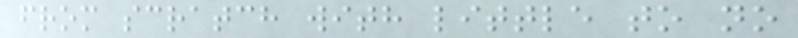from scratch with little to no
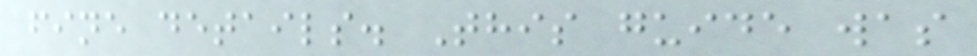fine details. This guide was
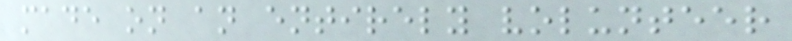made on an entirely volunteer
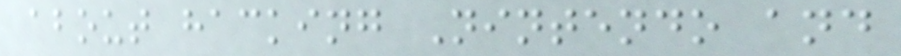about hacking Nintendo and
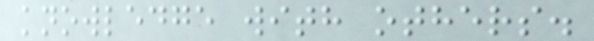knowledge with others.
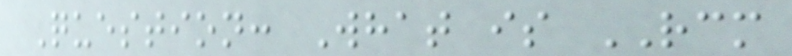Question: What is RCM
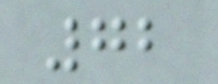72
